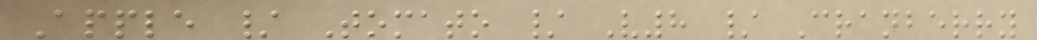Apple / Tomato / V8 / Cranberry
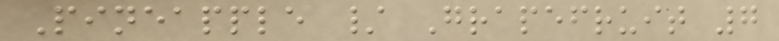Pineapple / Grapefruit 7
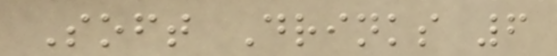Soft Drinks 6
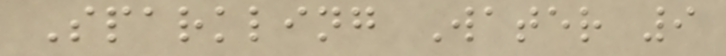Sparkling Water 9
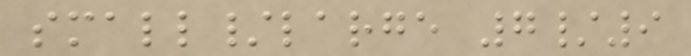small/large 7/9
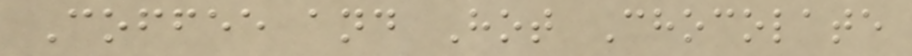Coffee and Hot Chocolate
